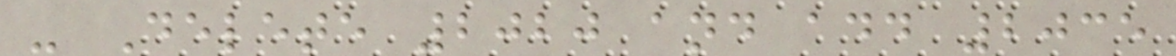- Delete 2020 and add 2035
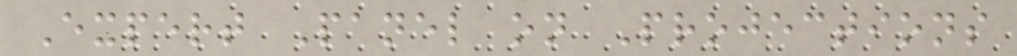Expert Panel on Projections
